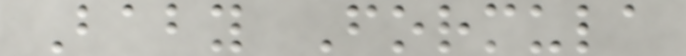Baby Formula
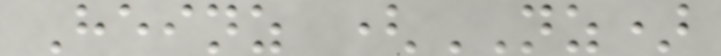Heinz (NZ)
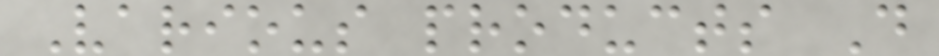Various products D
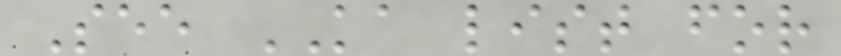See KA list for
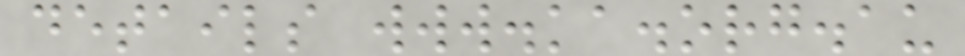details www.ka.org.au
